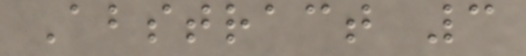Abstract 3
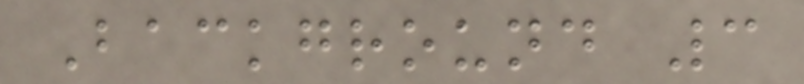Background 3
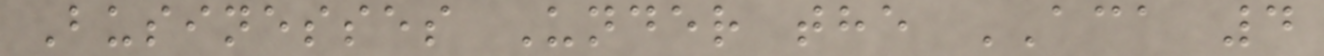Businesses Under the ACA 4
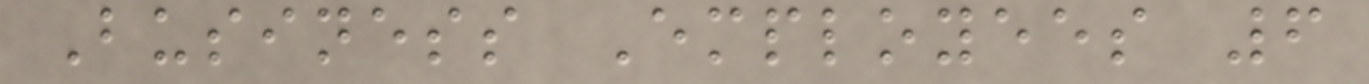Business Employees 6
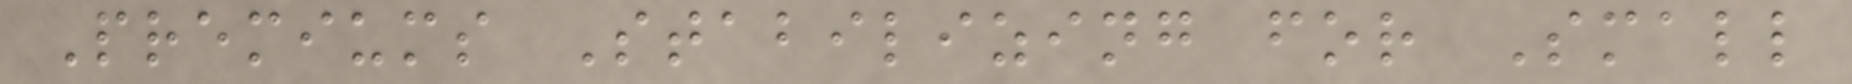Premiums Stabilizing for Small
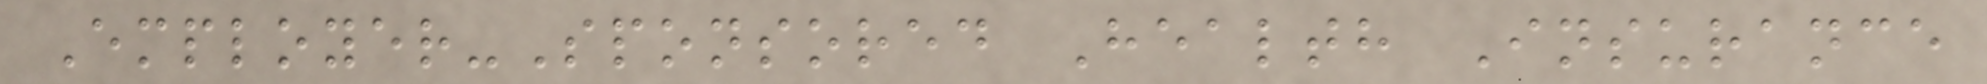Employer-Sponsored Health Insurance
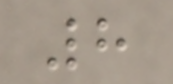8
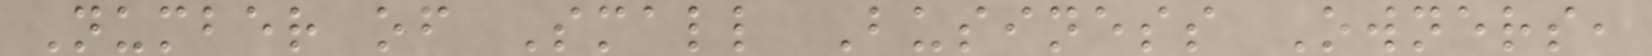Number of Small Business Owners,
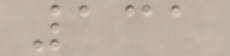131
